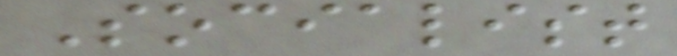Socialist
